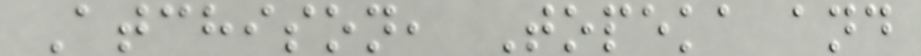Atchison, Topeka and
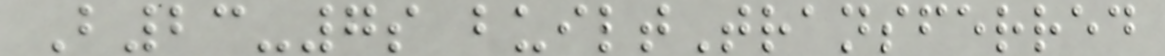B23-7s builtTransferred
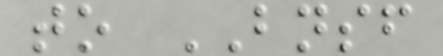to BNSF
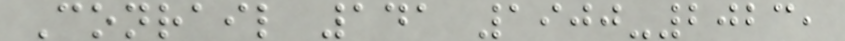Conrail 141 1900-2023,
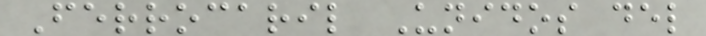Ferrocaril Unidos del
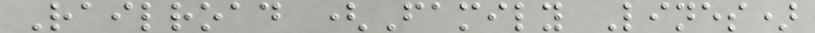Railroad (Family Lines)
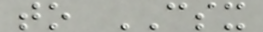to CSX
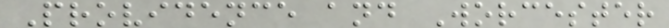Providence and Worcester
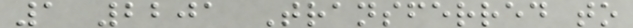1 2201 Transferred to
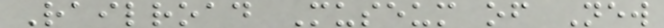Railroad Museum of New
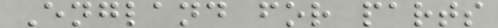England for parts
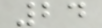24
